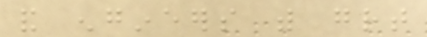and engineers with great
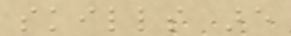skills are
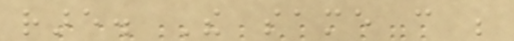rare. The same can be
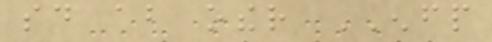said about other ENFP
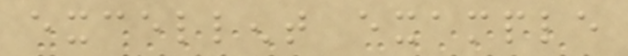excellent example
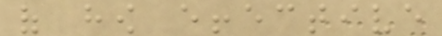of how effective
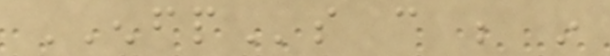ENFPs can be in
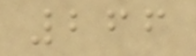266
